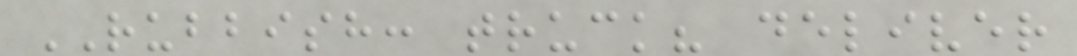RUBBISH: truck? deliver
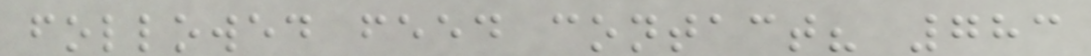followed feed contact? 783
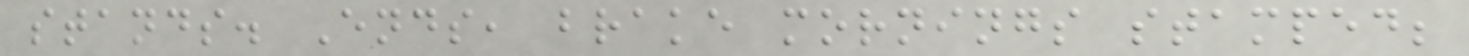stands. Ends, brake mornings stamped;
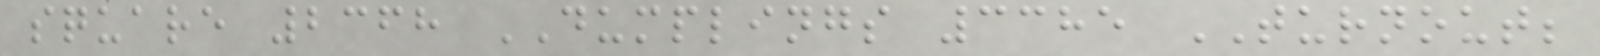square 2368 DUMPLINGS 3385 TURNOUT;
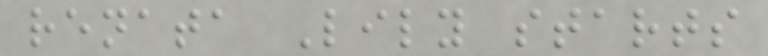renata Lily starts
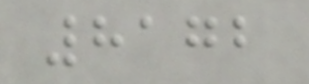8172
